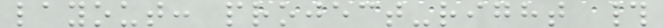layout: project-right #
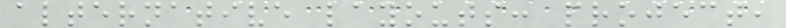alternative layouts: project,
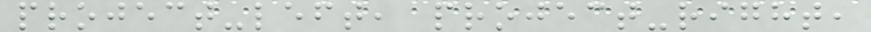project-left, project-right,
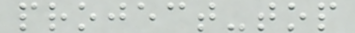project-top
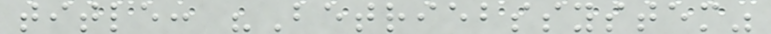title: "Betriebssystem"
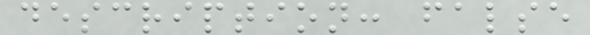description: false
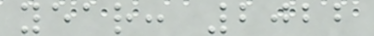year: 2022
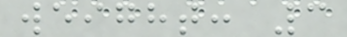weight: 3
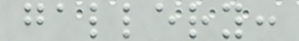gallery:
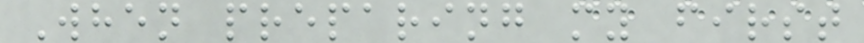When preparing my first
